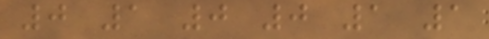0 1 0 0 1 1
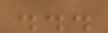...
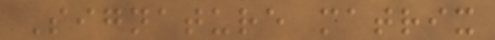Signature matrix
